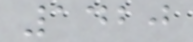1420
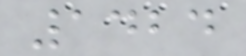1424
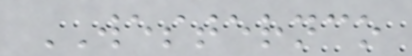WESTERNCO
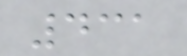431
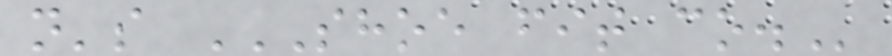n's SHOE FIT CO.
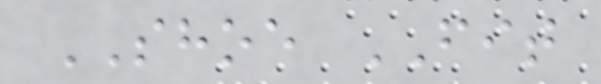SHOE FIT
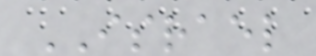ISRAEL
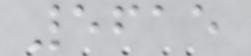5615
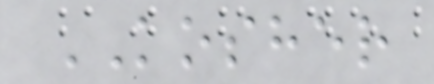KOSHER
